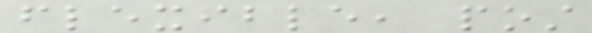flexible, post
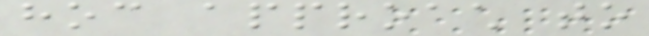hoc approach to
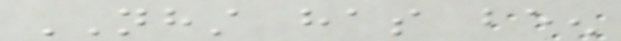NHST has been
